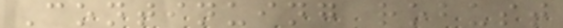Continuing robust
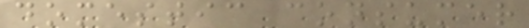domestic consumer
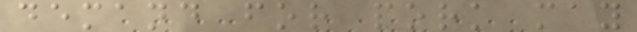demand for pork may
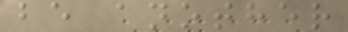be another
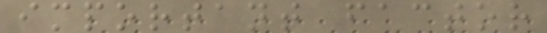important factor
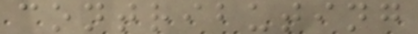contributing
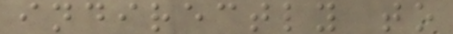indirectly to
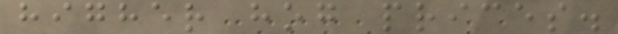higher hog prices.
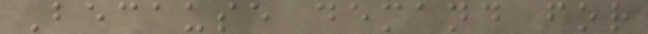Because demand for
